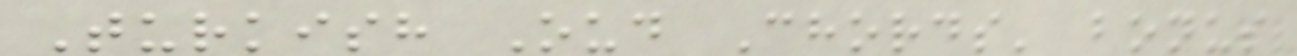Turkish Oud Chords' bonus
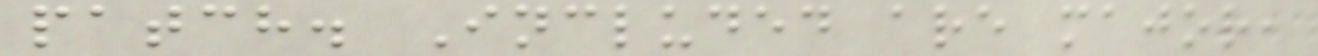patch. Included are major,
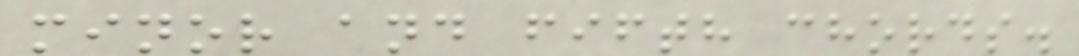minor and fifth chords.
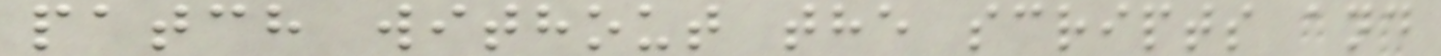patch without the scripts and
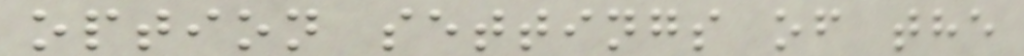option settings of the
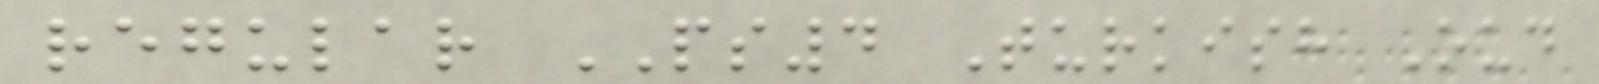regular PS4 Turkish Oud
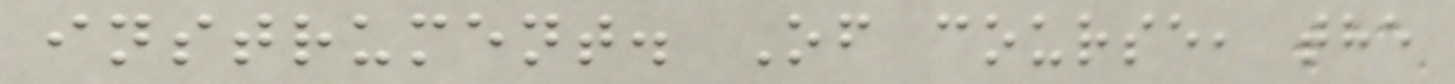instrument. Of course, the
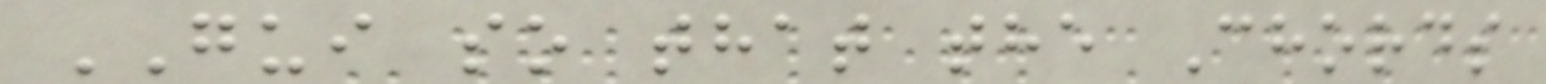GUI so that the Chords
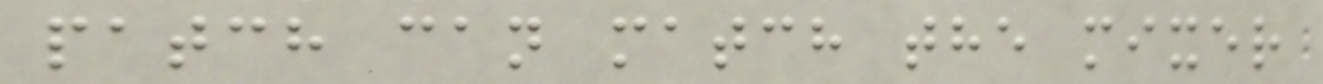patch can match the mixer
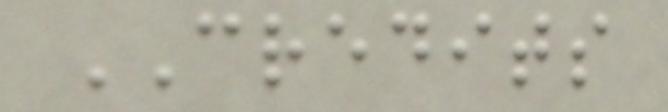CREDITS
